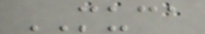MUCA
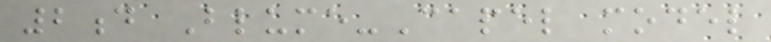2d Blume-Capel model
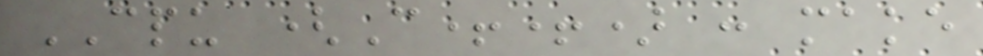CPU (C++) : make
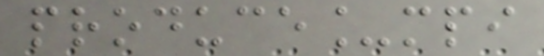produce_mpi
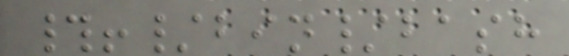#!/bin/bash
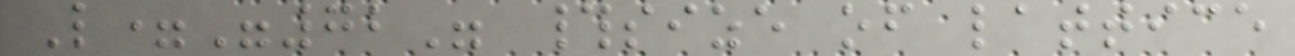L="72" #size of lattice
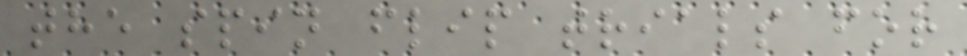the spin flip trials for
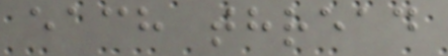each thread
